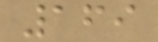169
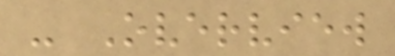- Overview
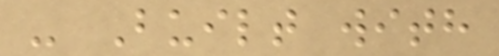- Built with
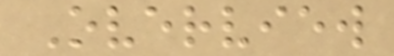Overview
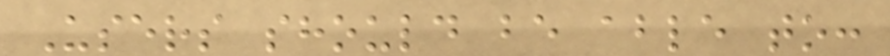Users should be able to:
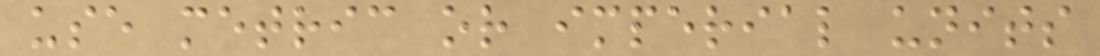use metric or imperial units
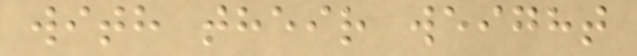with their weight
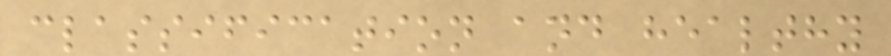classification and healthy
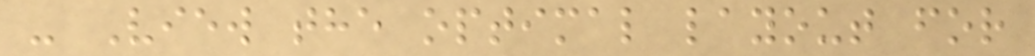- View the optimal layout for
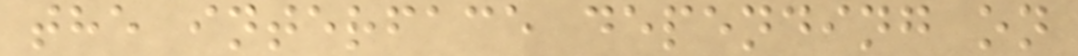the interface depending on
